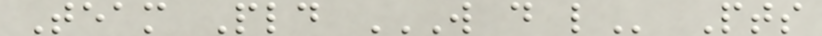Team Pld W D L Pts
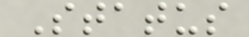Status
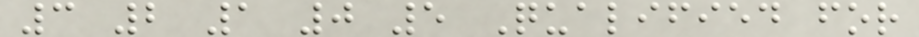3 2 1 0 5 Qualified for
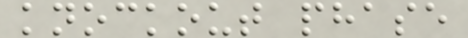knockout phase
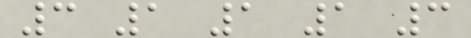3 1 1 1 3
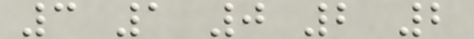3 1 0 2 2
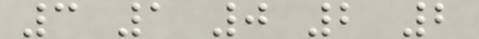3 1 0 2 2
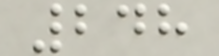248
